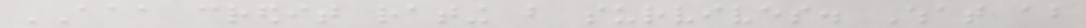AAA credit rating but survives. What about
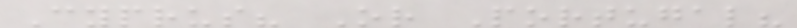Cyprus? Or Portugal?
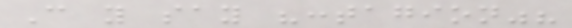Can you say "contagion"?
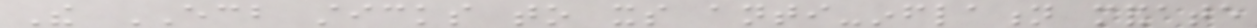The ECB sticks to its anti-inflation mandate
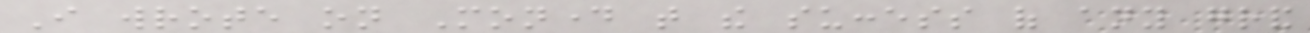I wrote on Monday that the success of any grand
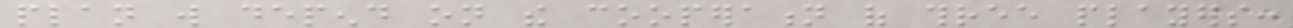plan will depend on the cooperation of three players:
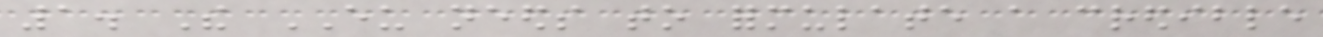1. The EU needs to formulate a credible
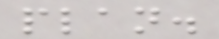plan.
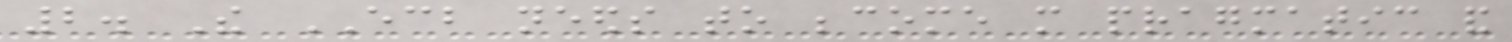2. The ECB needs to become more pragmatic and
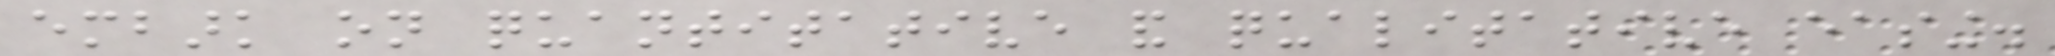embark on quantitative and qualitative easing.
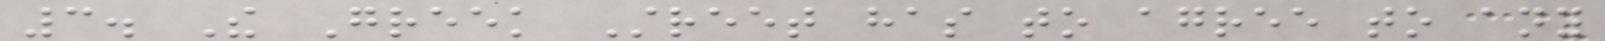3. The Greek Street has to agree to any
